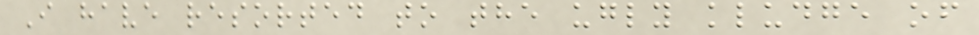I have resorted to the ugly kludge of
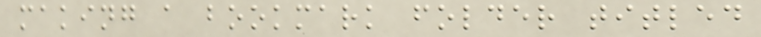making a bookmark folder titled
